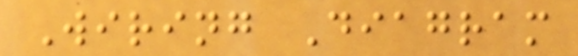Wiring Diagram
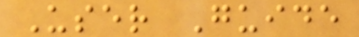User Guide
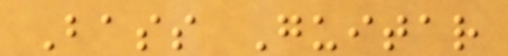Bass Guitar
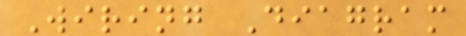Wiring Diagram
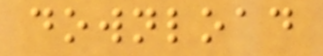download
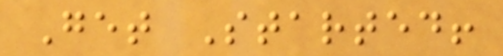Get Started!
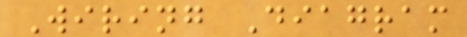Wiring Diagram
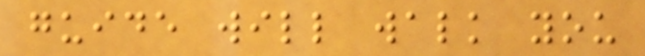guide will walk you
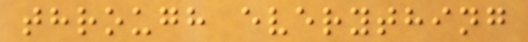through everything
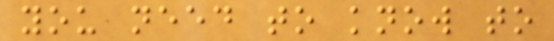you need to know to
